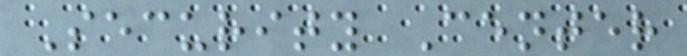Security Center
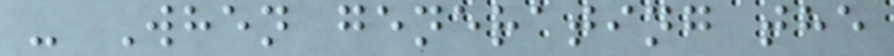- When generating the
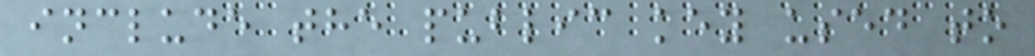include the public key used to
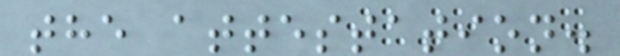the attestation.
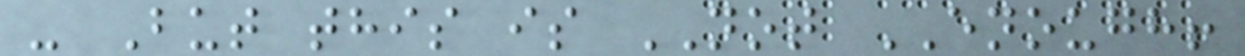- But this is NOT ENOUGH!
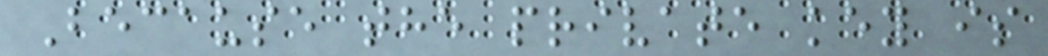Because the private key is
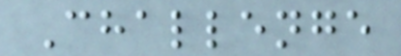Challenge
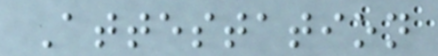Attestation
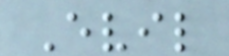Evil
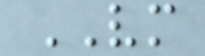VM
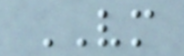VM
